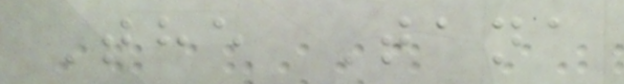The Tana
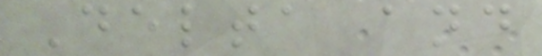Delta and
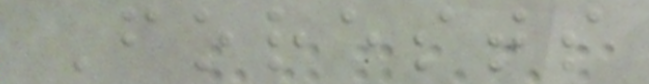Forests
